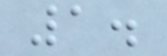1.
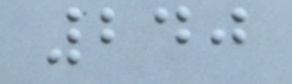240
